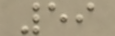59
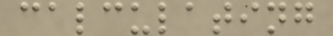calculating
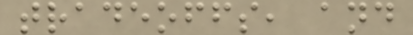tradeoffs, and
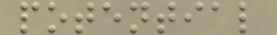potential
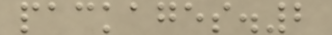packages.2
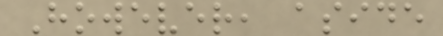However, aside
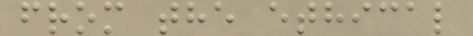from the ethical
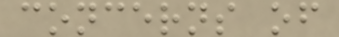concerns of
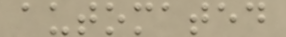automated
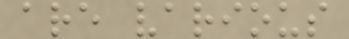are various
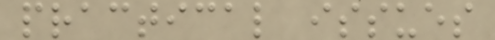practical issues
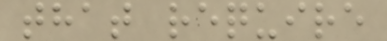that require
